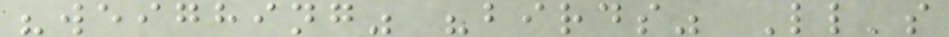"weighing" "birds" Ll's
